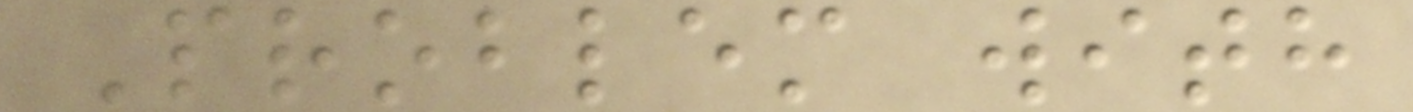Problem with
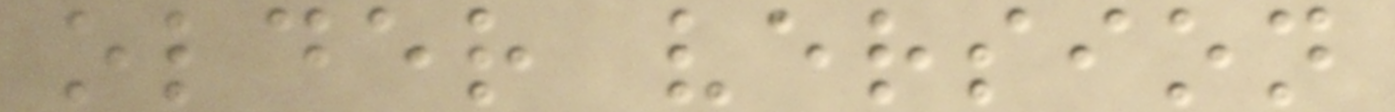older version
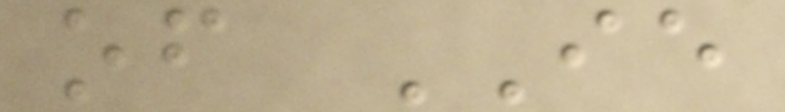of IE
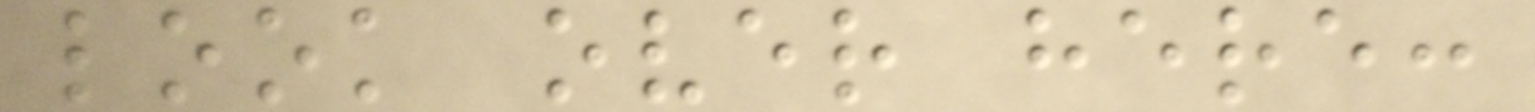look over here:
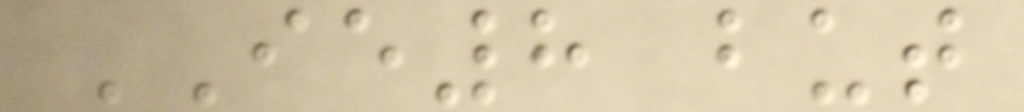IE8 but
